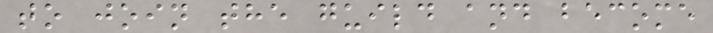to join the guild and become
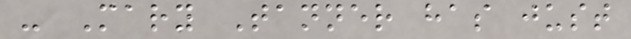- Mary Tanner has just
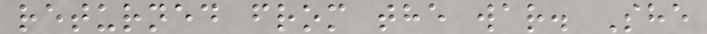returned from the war. She
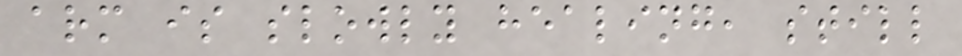arm is slowly healing, still
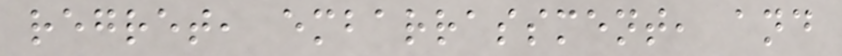regret, embarrassment, and
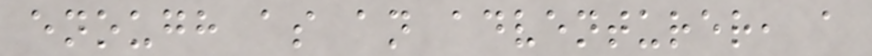enough as an adventurer, a
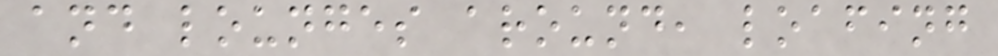and lounges around, loafing
